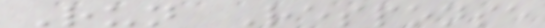Run Response
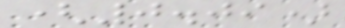(0.09)
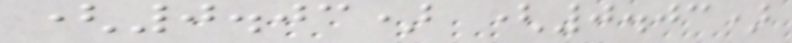(0.03) (0.03)
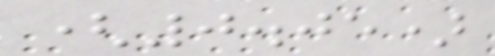(0.05)
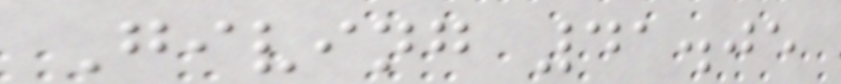Giving 41.05
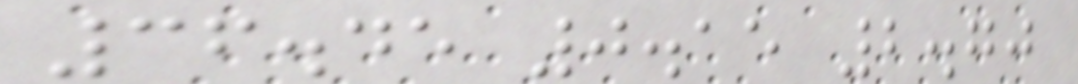36.45 0.15 2.70
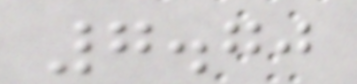7.70
